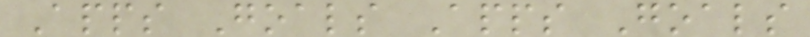Apps Goals Apps Goals
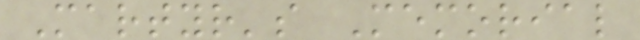Martyr's Memorial
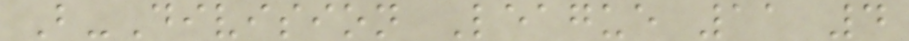B-Division League 11 4
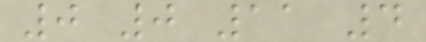0 0 11 4
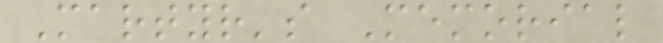Martyr's Memorial
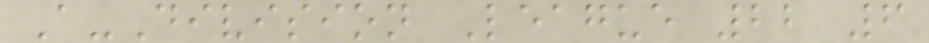A-Division League 22 6
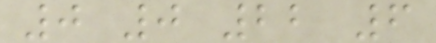0 0 22 6
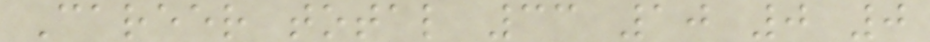Career total 33 10 0 0
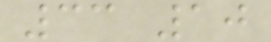33 10
